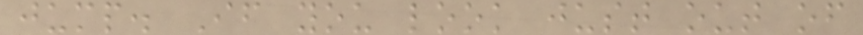jump. If you look just out of
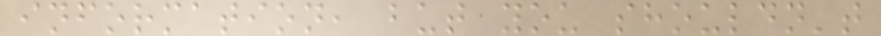information, but you shouldn't
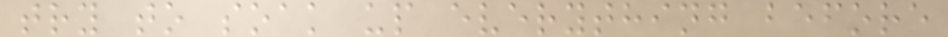try to soak up everything before
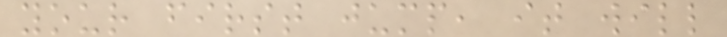your first jump, it will
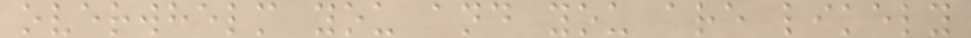overwhelm you and you are likely
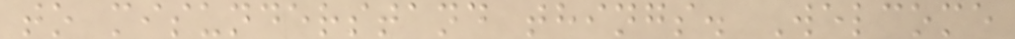to misunderstand things. Welcome
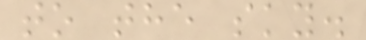to the sky.
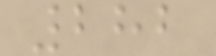282
